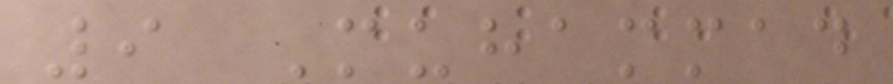9 Muhammad
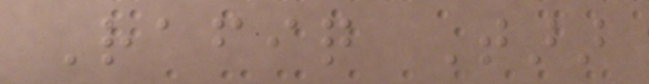Rafiq Tarar
